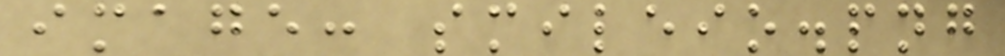image: smileio.png
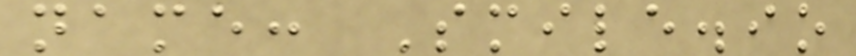name: Smile.io
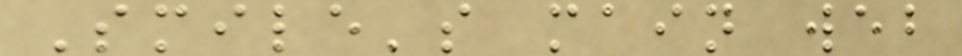Smile's main web
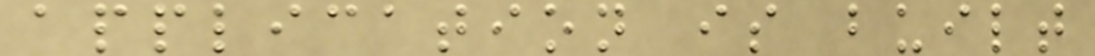application is built
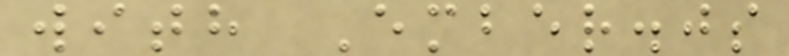with Ember.js
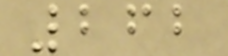262
